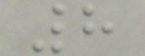8
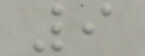9
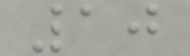10
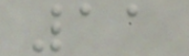11
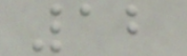12
